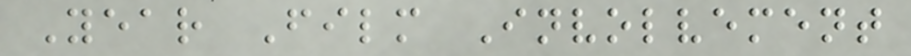Year Film Involvement
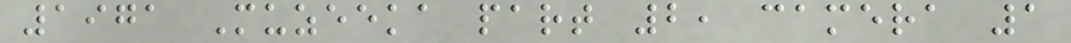1971 Muzeeka part 2, camera 1
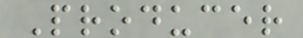Producer
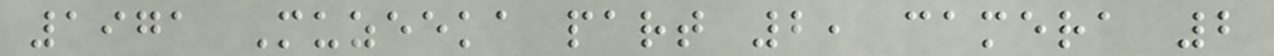1971 Muzeeka part 2, camera 2
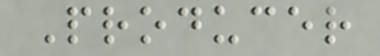Producer
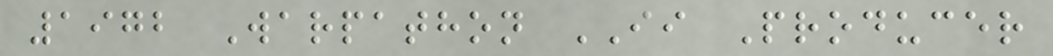1972 Warpathon II Producer
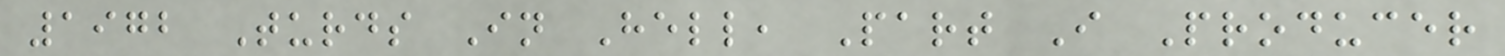1972 Turds In Hell, Part I Producer
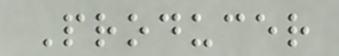Producer
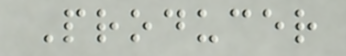Producer
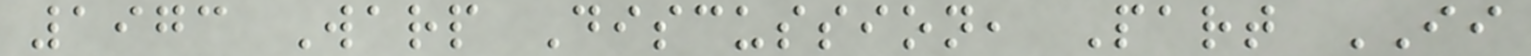1973 Warp Discussion, Part II
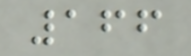166
